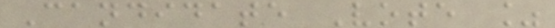Candidate Vote %
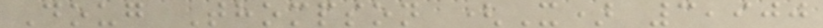Doug Thompson (X) 3,900
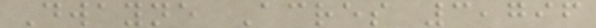Dwayne Acres 3,796
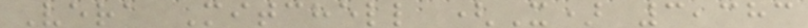Vera Mitchell (X) 3,383
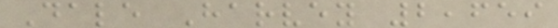Dale Harvey 2,659
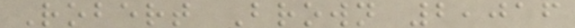Robert Brown 2,016
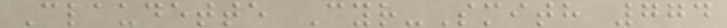Claudette Cyr-Smith 774
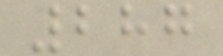287
